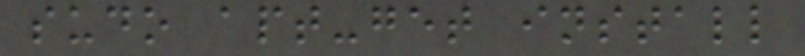sudo apt-get install
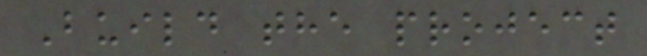Build the project
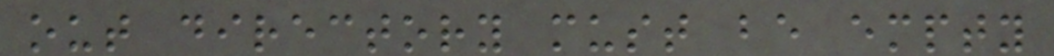out directory must be empty
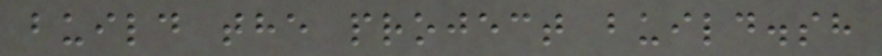build the project build.sh
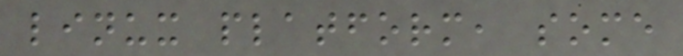linux platform, some
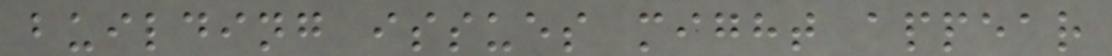building issues might appear
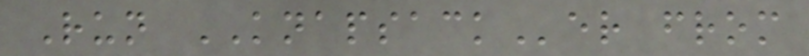Run KNAPSACKer from
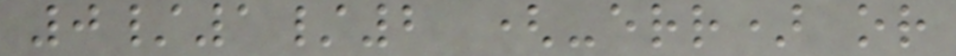0/1/2 (-err) or
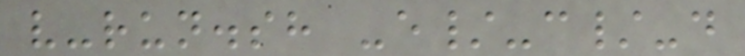v-run.sh -e/-c/-d
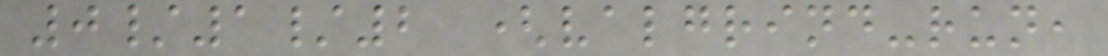0/1/2 (valgrind-run,
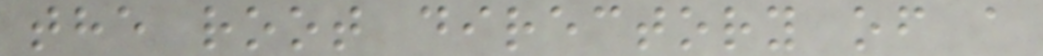the root directory of a
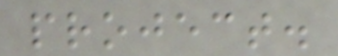project.
